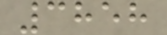3858
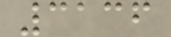3136
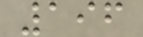196
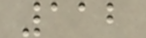112
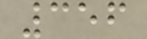356
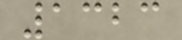1323
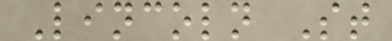Lincoln St
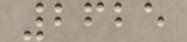2625
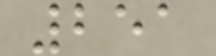251
